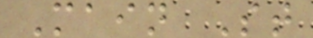Main St
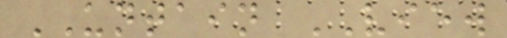UNTAIN VIEW
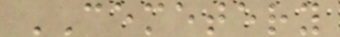CEMETERY
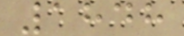1848
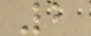2
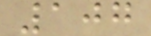107
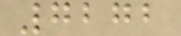7272
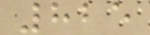825
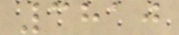3810
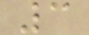3
